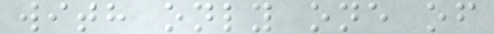with only one of
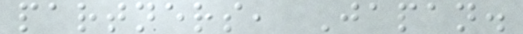partners, Japan.
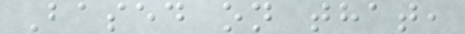Based on that,
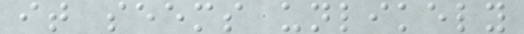it seems unlikely
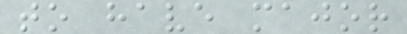to have major
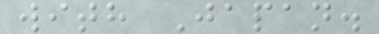with Japan.
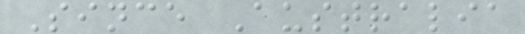Since Australia
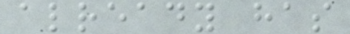already has
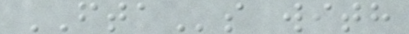FTAs with
